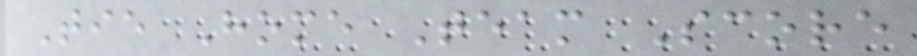Tie Home Team Score
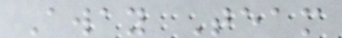Away Team
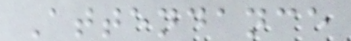Attendance
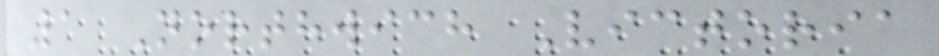1 Northwich Victoria
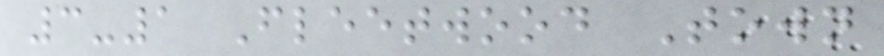3-1 Fleetwood Town
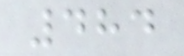484
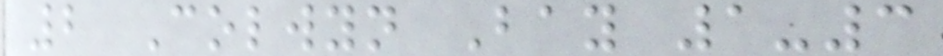2 Colwyn Bay 1-3
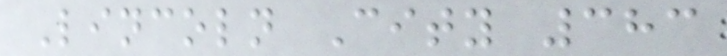Lincoln City 383
